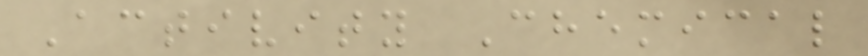Activity Chemical
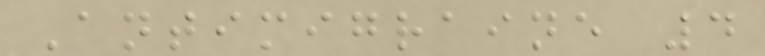Antimigraine 4
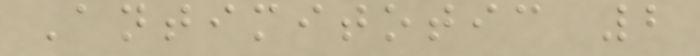Antimitotic 2
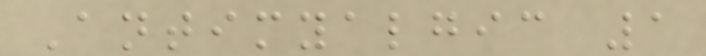Antimyalgic 1
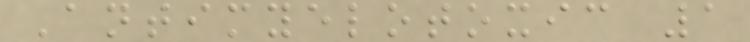Antimyelotoxic 1
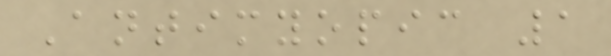Antimyopic 1
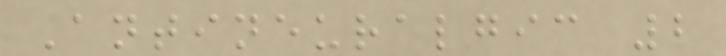Antineuralgic 2
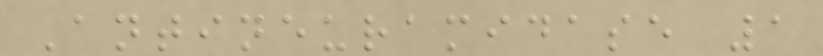Antineuramidase 1
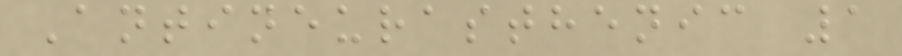Antineurasthenic 1
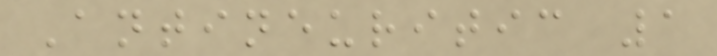Antineuritic 1
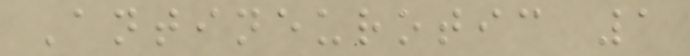Antineurotic 1
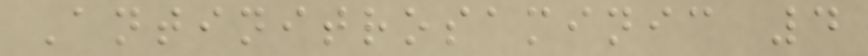Antinitrosaminic 4
